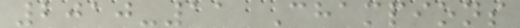2010-11 Champions
